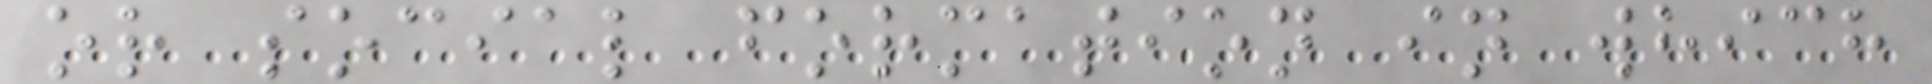or social formation in which
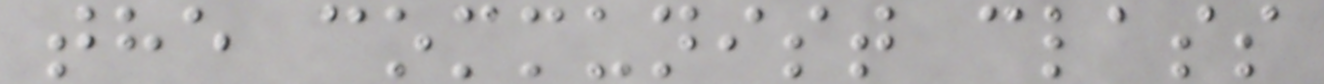the communist class
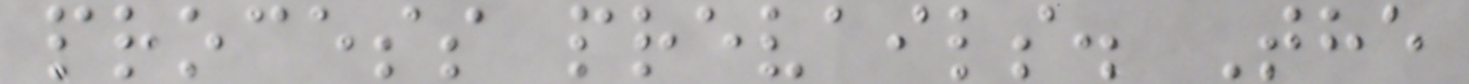process prevails. The
